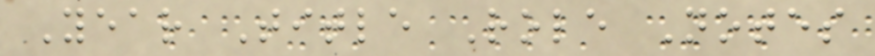Year Title Role Notes
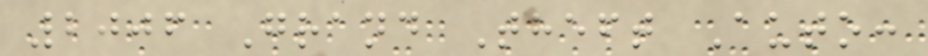2006 Grand Theft Auto:
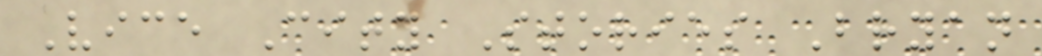Vice City Stories Bryan
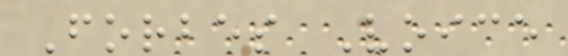Forbes Voice
